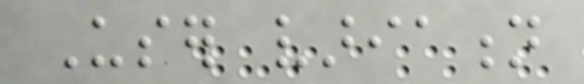User variation
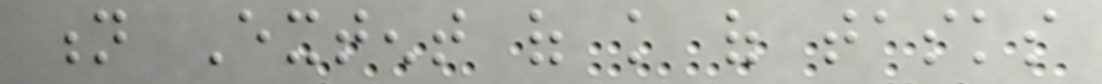n Extent of knowledge of tasks
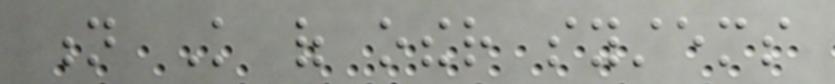n Knowledge of other systems
